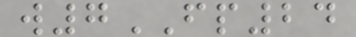w7FP24
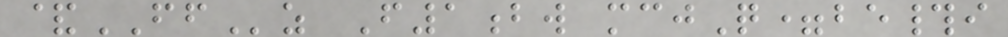&FFz F1bw mcjQ=be#i
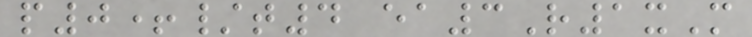p0+/t4 ea3R1xM
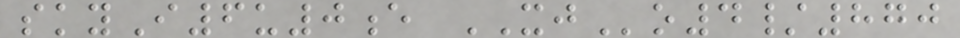skyI6u0e XJo4/870
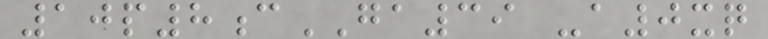10p8cGA39 -a0xq
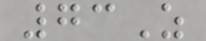73Z
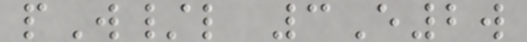pW/l 3E2w
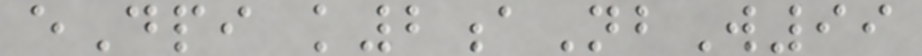eDpi k2aNbW99
